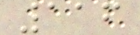116
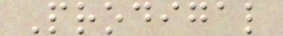Prodigal
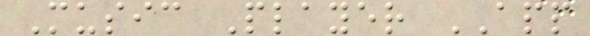Music Player APP
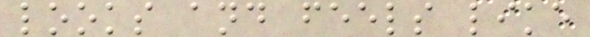looks and feels like
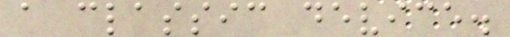a classic device.
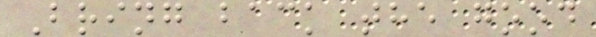Bring back the good
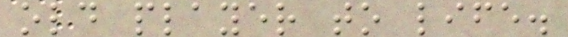old player to life.
